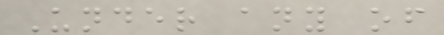Under any of
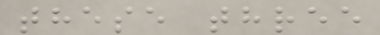these three
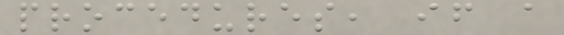procedures, if a
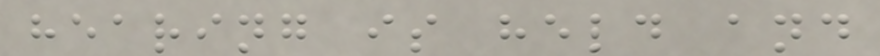hearing is held and
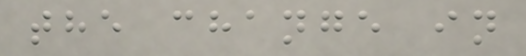the change in
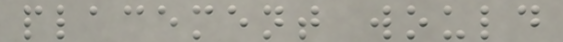placement would
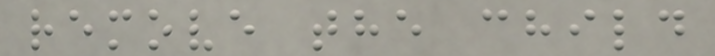remove the child
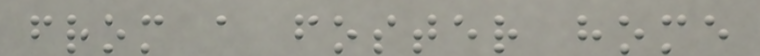from a foster home
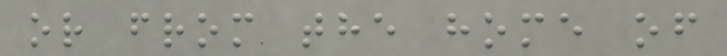or from the home of
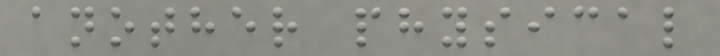another physical
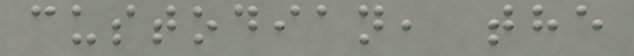custodian, the
